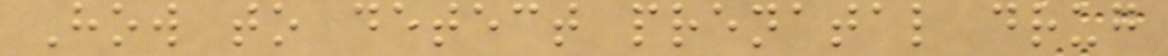How to detect prenatal drug
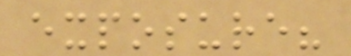exposure?
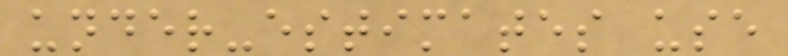under-estimates use
